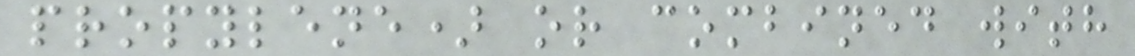propylene) or combined with
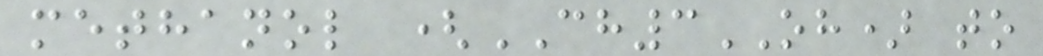methanol (CH3OH) to
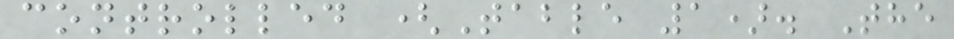controlled (Table 1). The
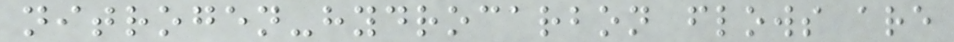nitrogen-hydrocarbon flows are
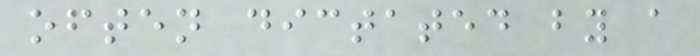often dictated by a
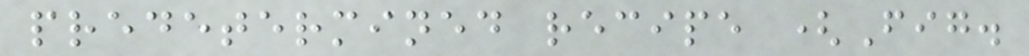predetermined recipe (Fig.
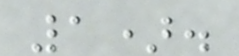1).
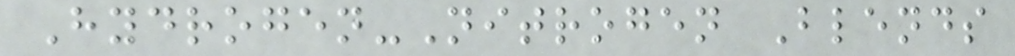Hydrogen-Nitrogen Blends
